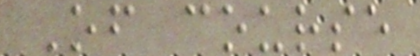Of course
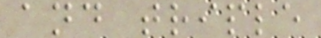and triple
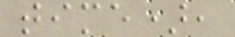time),
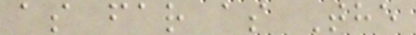as far as The
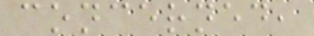concerned,
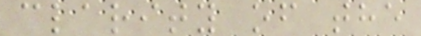clarity of the
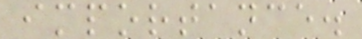importance.
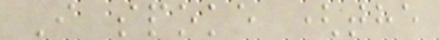I spoke (the
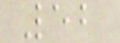52
